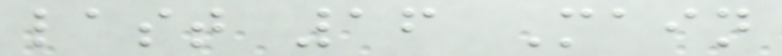last 16 Main
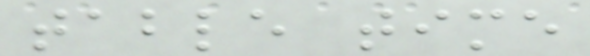table time
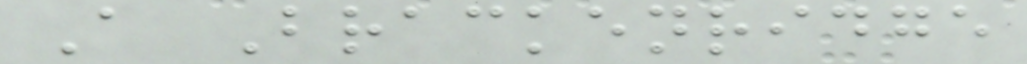A Brackenridge
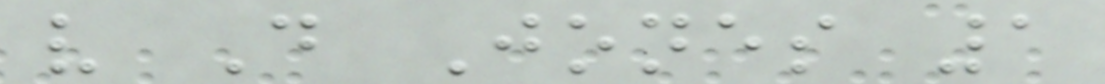v D Jones 1
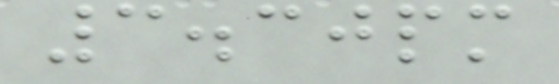3.30pm
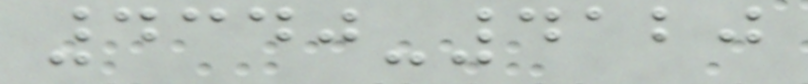4340-4120
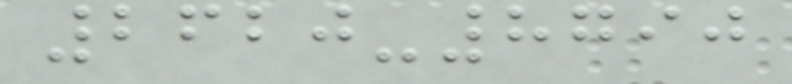2620-8790
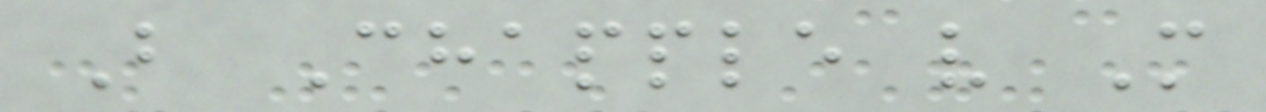B Chapple v M
